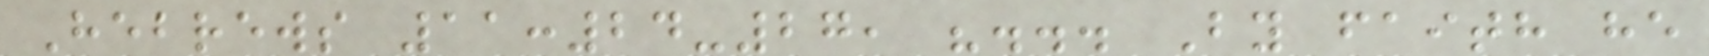Hebrews 11:24-27, "... By faith he
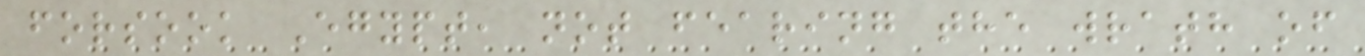forsook Egypt, not fearing the wrath of
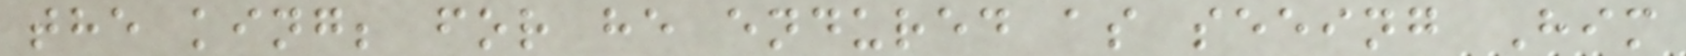the king; for he endured as seeing Him
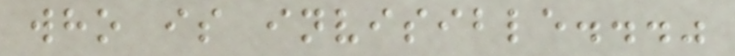who is invisible..."
